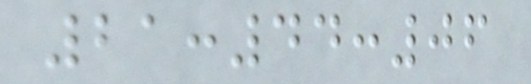21:44:06
